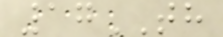17TH
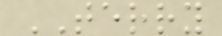TERRY
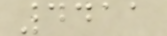4411
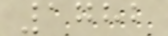1782
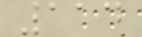114
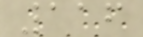116
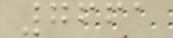7661
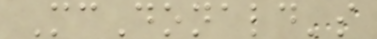McDonald's
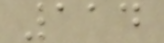114
